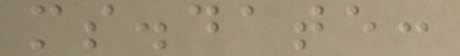ms.date:
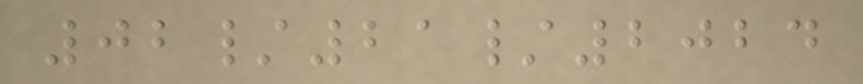02/21/2024
